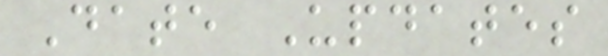Date Updates
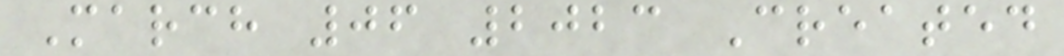March 06 2023 Created
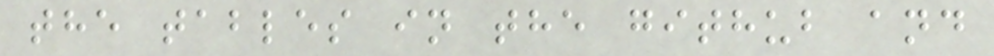the tables in the github and
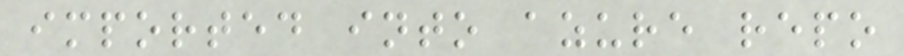imported into azure repo
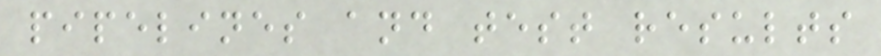pipelines and test results
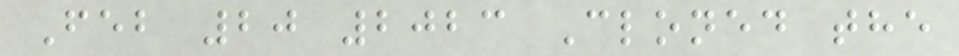Feb 20 2023 Cloned the
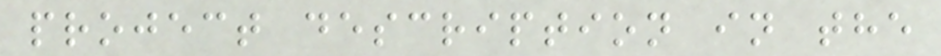project description in the
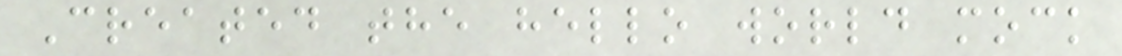Created the hello world mock
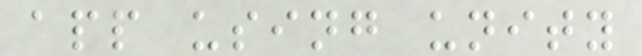app using unity
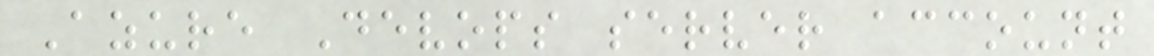Azure Devops server account
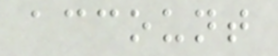account
